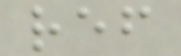ref
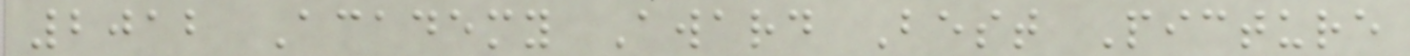2012 Academy Award Best Picture
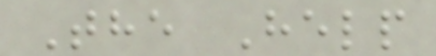The Help
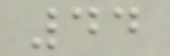44
